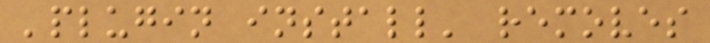'plugin install' removes
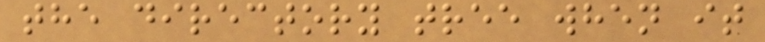the directory tree when it
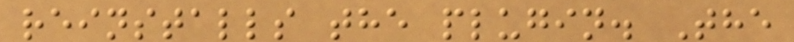reinstalls the plugin. The
